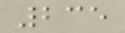235
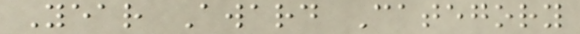Year Award Category
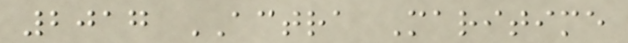2017 ACTRA Maritime
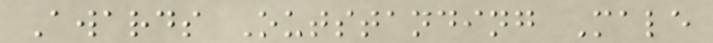Awards Outstanding Male
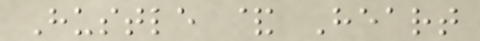Hustle & Heart
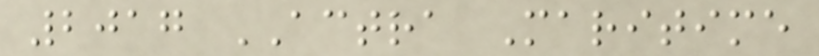2017 ACTRA Maritime
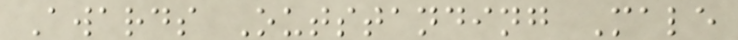Awards Outstanding Male
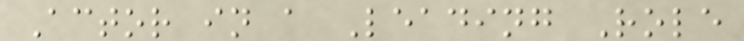Actor in a Leading Role
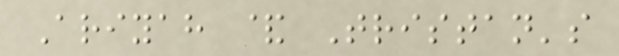Ariyah & Tristan's
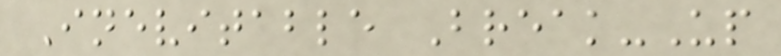Inevitable Break-Up
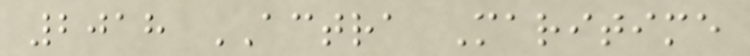2018 ACTRA Maritime
